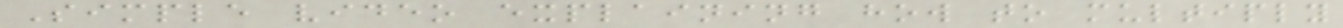Simple video explaining how to multiply
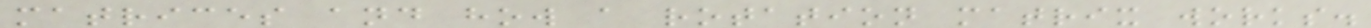matrices and how a rotation matrix works.
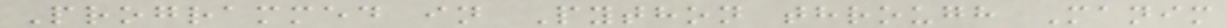Programmed in Python through Manim
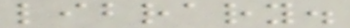library.
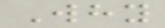Why
